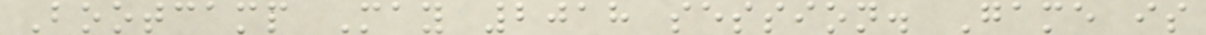Bootcamp May 2018 session. Game is
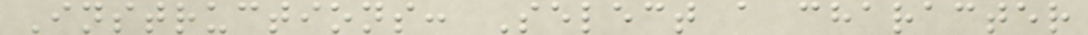Instructions: Select a character
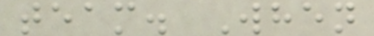team. When
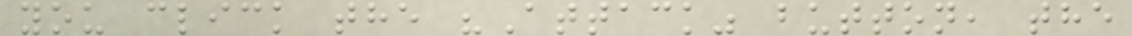you click the "Attack" button, the
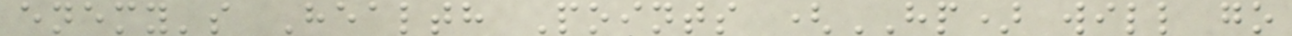enemy's Health Points (HP) will go
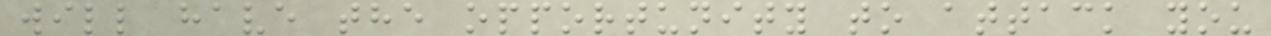will have the opportunity to attack you
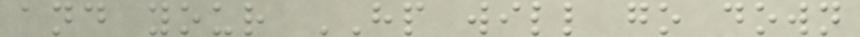and your HP will go down
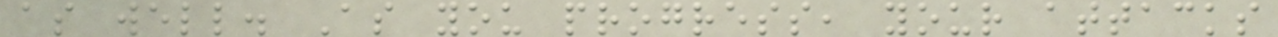as well. As you progress, your attacks
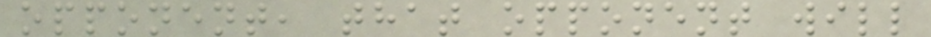opponent, that opponent will
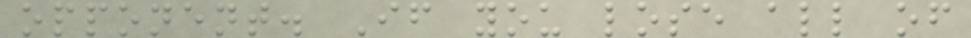opponent. If you lose all of
